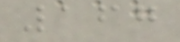167
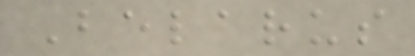Belarus
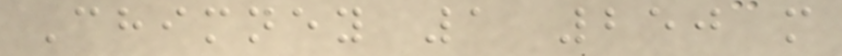Chimney 1 250 m
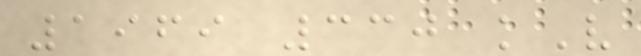1969 330 kV
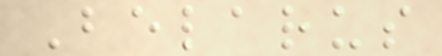Belarus
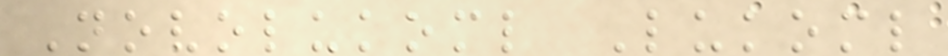Novolukoml Lukoml
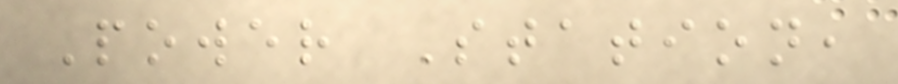Power Station,
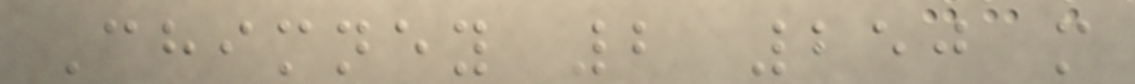Chimney 2 250 m
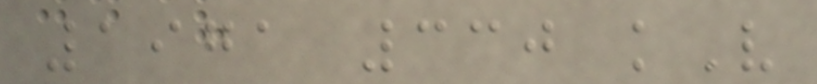1971 330 kV
